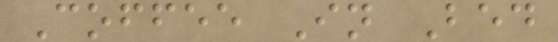Coffee In Bed
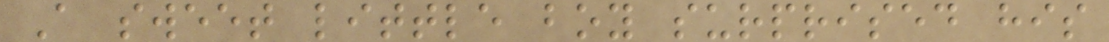A sweet little boy surprised his
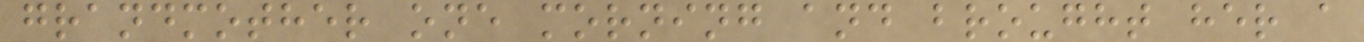grandmother one morning and brought her a
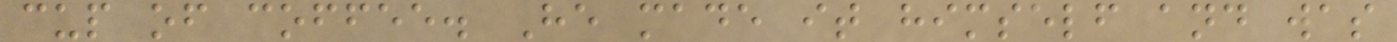cup of coffee. He made it himself and was
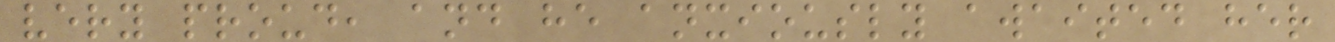very proud, and he anxiously awaited her
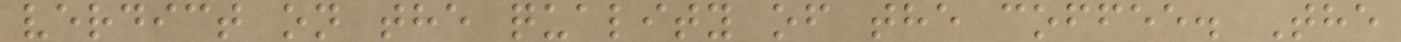verdict on the quality of the coffee. The
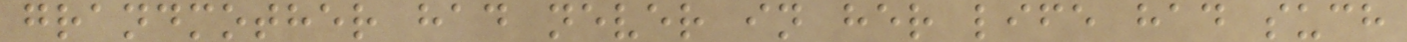grandmother had never in her life had such
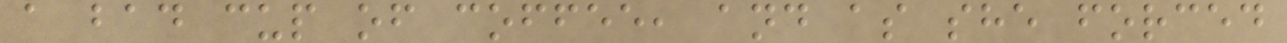a bad cup of coffee, and as she forced
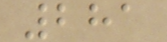281
